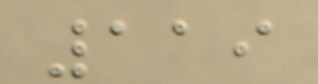119
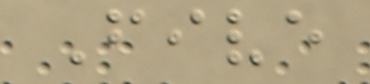Five
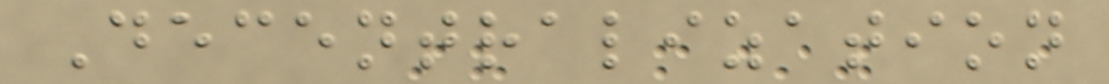Decentralization
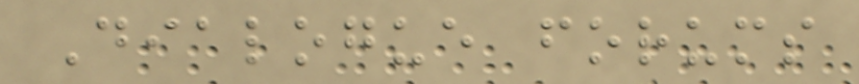Dialogue forums
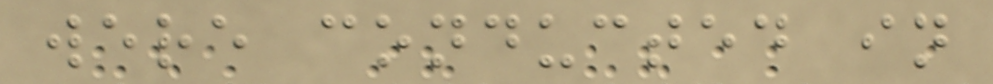were conducted in
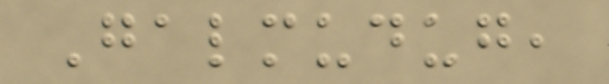Galmudug,
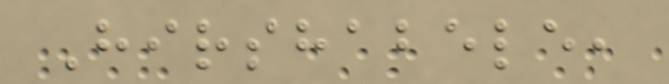Hirshabele,
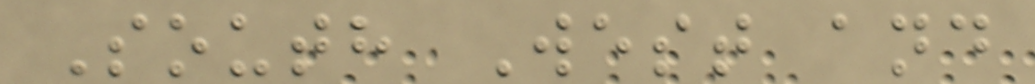South West and
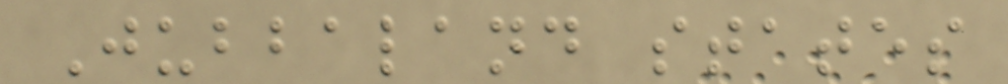Jubbaland states
